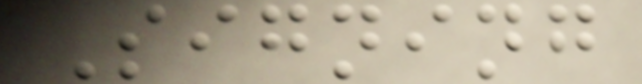Signing
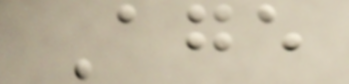Age
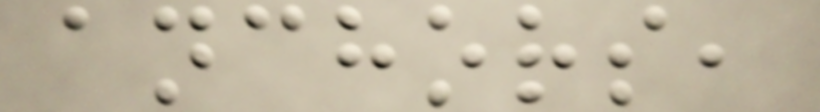anchors,
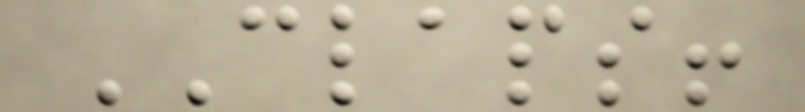CLAPS!
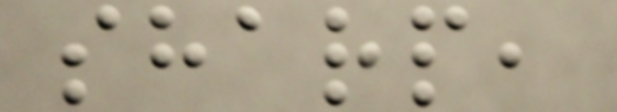sharp,
